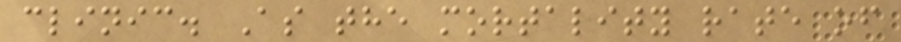clinic. As the mortality rate of
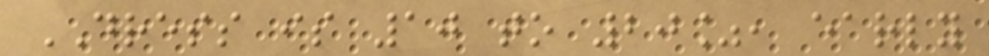DRESS is 10 to 20%, early
